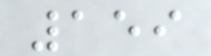159
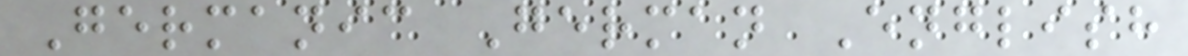Germanic German English
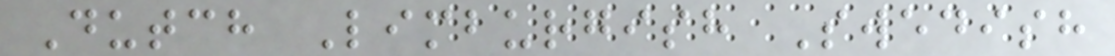Dutch Limburgish Swedish
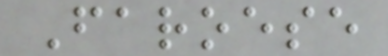Faroese
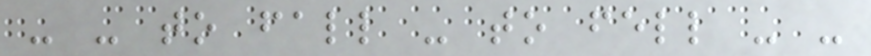- - to fall - to fell - -
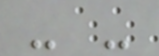- -
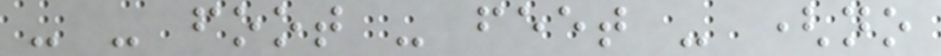- - foot - feet - (no
